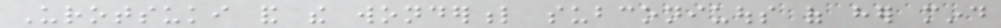Urotsuki and the wonderful subconiuous of her mind
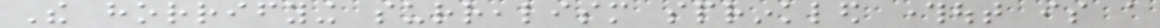The horrifying surrealism sprinkled throughout is a
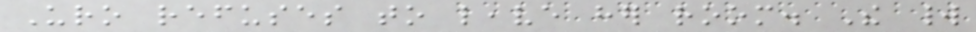Uro refuses to leave her room. The world
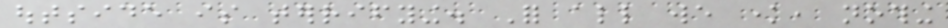outside is terrifying. For all we know, nothing
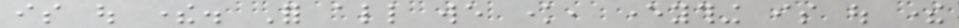is out there. For all we know, everything is out there
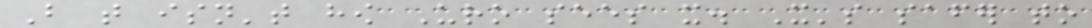But that isn't how Uro sees it. It's safer to
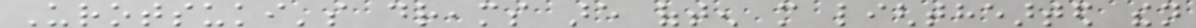Urotsuki's dreams are often more lighthearted then
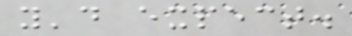you'd expect.
